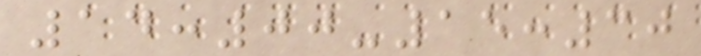14:00-15:30
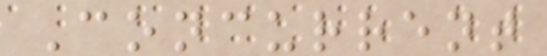Concurrent
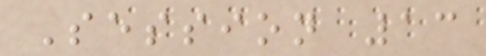Session 13
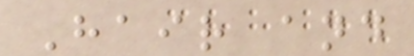Hair and
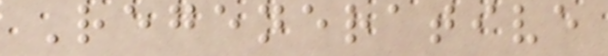Regenerative
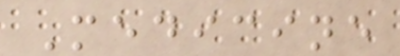Medicine
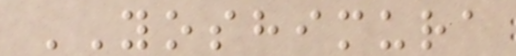YOSHIMURA
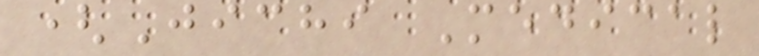(Jichi Medical
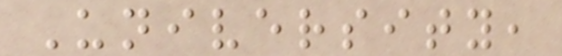University,
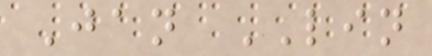Jan LIN
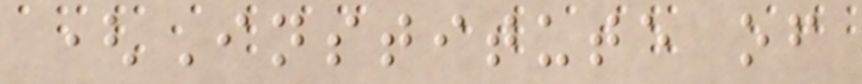(Institute of
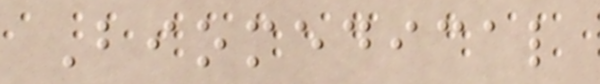Biomedical
